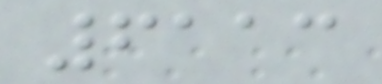6113
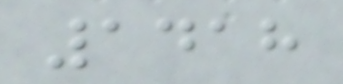1418
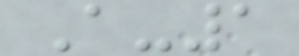A-1
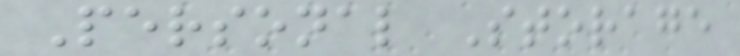Personal Storage
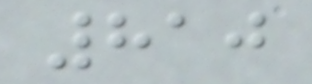810
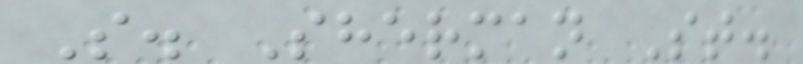S. Sherman St.
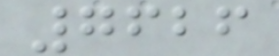7626
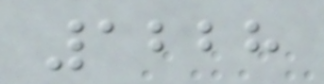1228
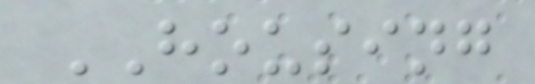HOUSING
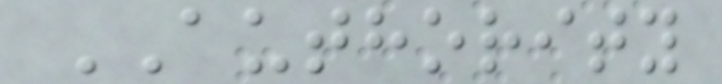AUTHORITY
